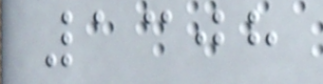1308
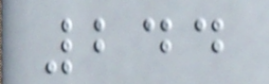244
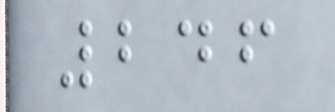246
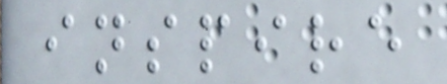inspire
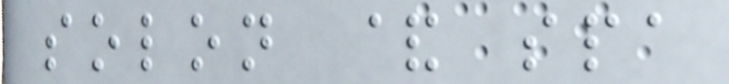solon & spa
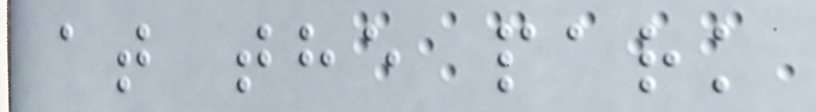at the park
